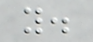you.
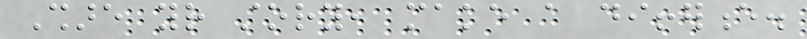Share your story, make a difference.
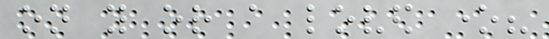on you or a loved one?
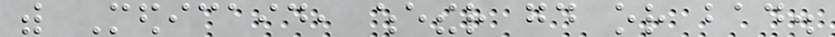with Medicaid, whether good or bad.
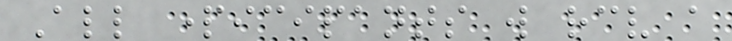All participants will receive a
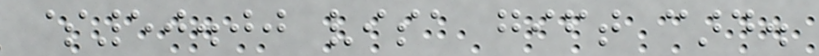$50.00 visa gift card.
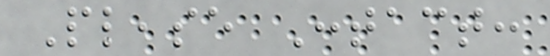Please Contact:
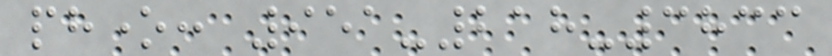phone: 951-218-3833
